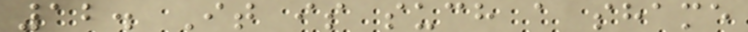12. It is such a shame
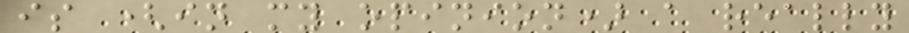is (in my opinion) a really
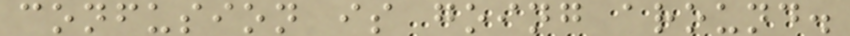confusion is going around.
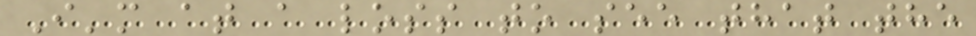I'm at a loss to see that the
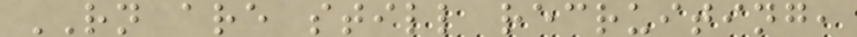RN are still recruiting,
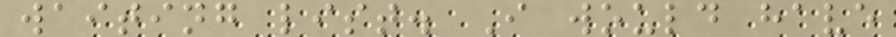waiting list. I would have
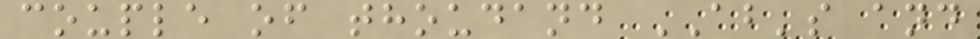couple of thoudand AB's and
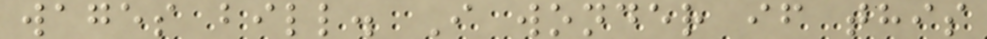wages bill. I wonder if this
